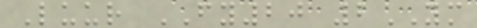Luur FY20 2YM
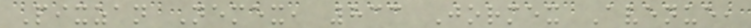Pixzan Nemex, 833 Jormex Avenue,
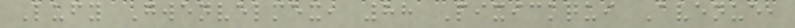Lufy Gwenvelmex, 88 Pixickqui Avenue,
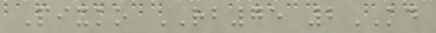Pixko RB75 2KD
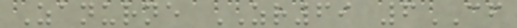Zanurne ZR69 6CF
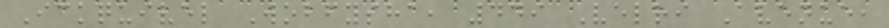Ickquivel Wobfysha, 449 Velri Avenue,
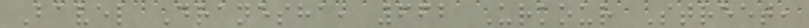Bavel Dranesha, 662 Urkour Street,
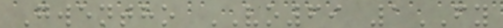Gwentho VO69 1FY
